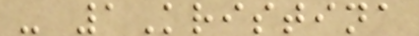- 1Kristina
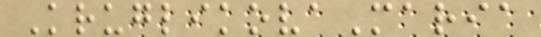KruglikovaMaria
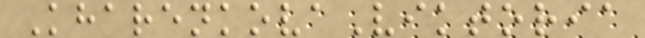KharenkovaViktoria
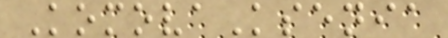KomovaKsenia
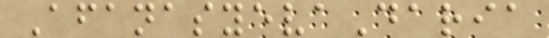AfanasyevaDaria
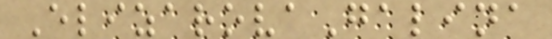ElizarovaGalina
